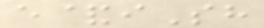e&iSh
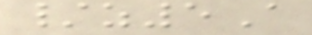/z5A
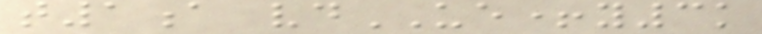t1a vdUE+y3k
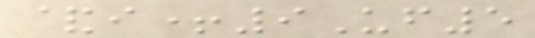&i+9Uf5
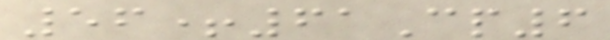56+61Cp6
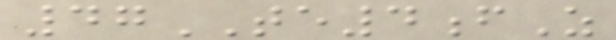47TE4fZ
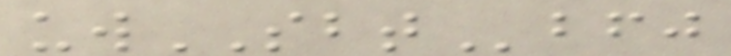uwSBTbfj
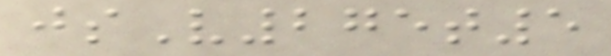jsV275t5
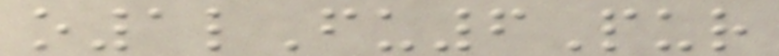o1lFu6Pur
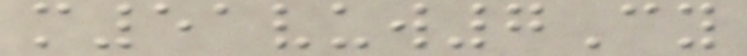m51vuw7Cy
